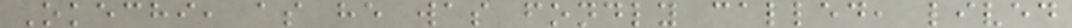Okechi, as he was fondly called, lived
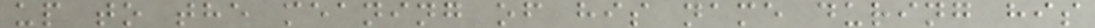up to the meaning of his name during his
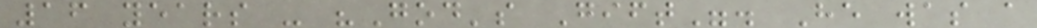16 years - "God's Gift". He was a
